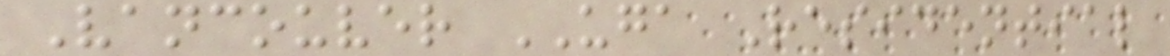Vancouver UGA Residential
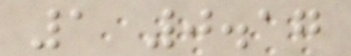1 0.17
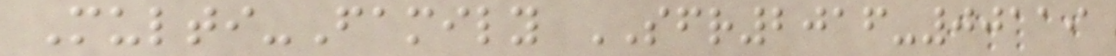Multi-Family SFR2016-00119
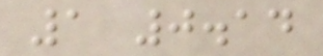1 0.14
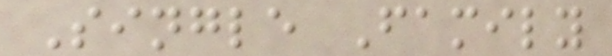Single Family
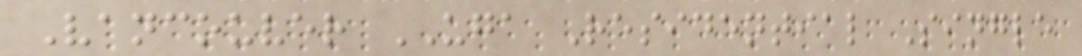Vancouver UGA Residential Single
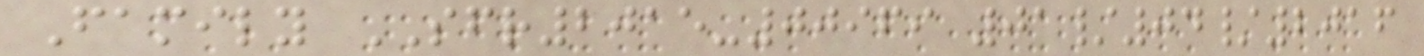Family SFR2015-00969 01/04/2016
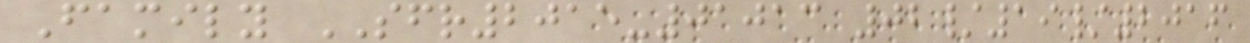Family SFR2015-01013 02/19/2016
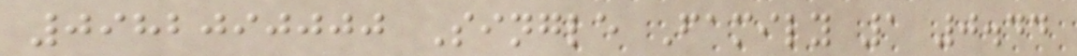0982090000 Single Family 1 0.44
